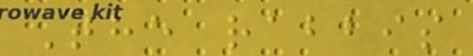The rabbis
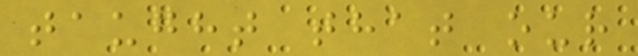taught that our
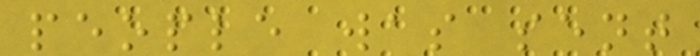people was sent
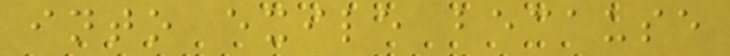into exile because
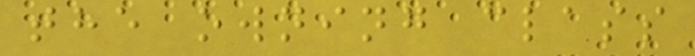the owning class
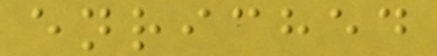enriched
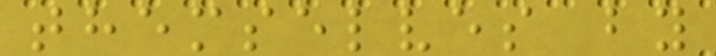themselves by
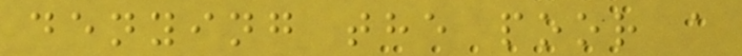denying the poor a
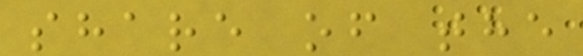share of the
